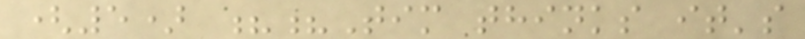(5) ??Tim thinks it's
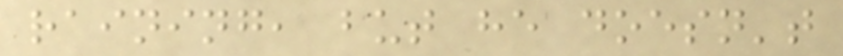raining, but he doesn't
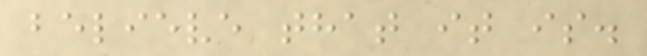believe that it is.
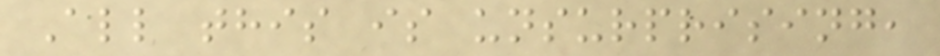All this is unsurprising,
